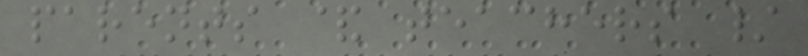parents & teachers /
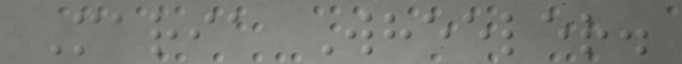Maria Wheeler.
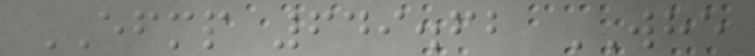EFMP 649.62 WHE
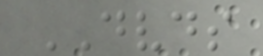DVDS
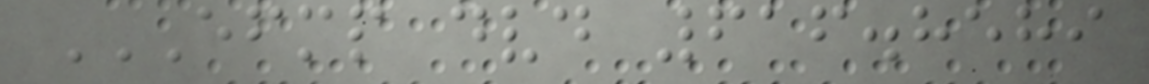EFMP DVD 616.8589
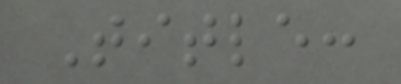Title:
